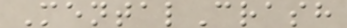MentalCrash
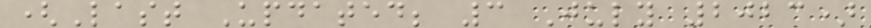(Last Updated; 3 July 2023)
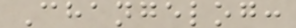Changelog:
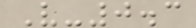V-0.3
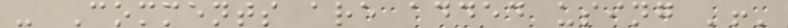- Comments are added using '!'
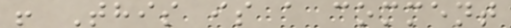! This is a comment
